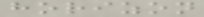horizon
